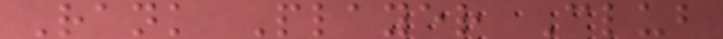Rank Player Club
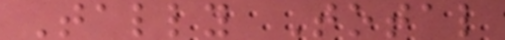Tally Total
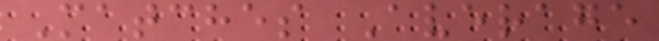Matches Average
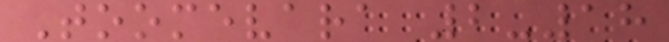Toomevara 2-18
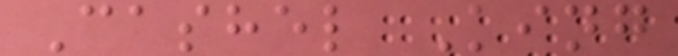Cashel King
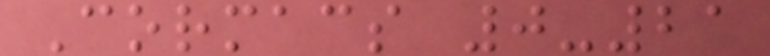Cormacs 0-21
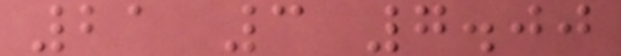21 3 7.00
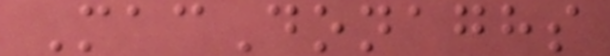MacDonaghs
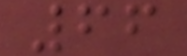66
